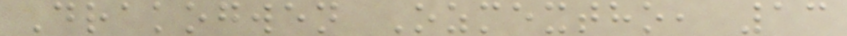Drakogwen Ozmextho, 13
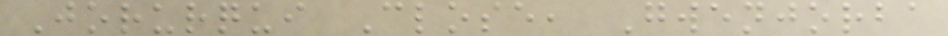Jorurqui Close, Gwenjorba
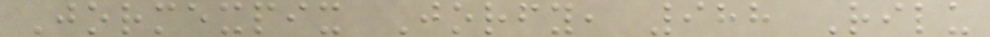Jormexpix Jorfy, 988 Rilu
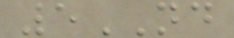5ND
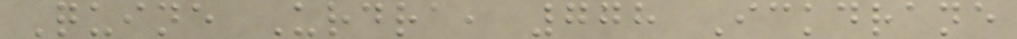Quine Urdra, 778 Ickdrane
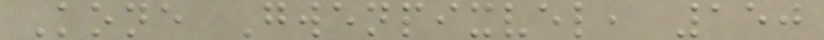Kone Gwenpixvel, 150
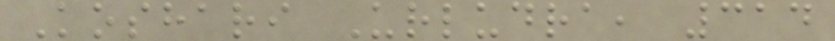Koshari Urludra, 314
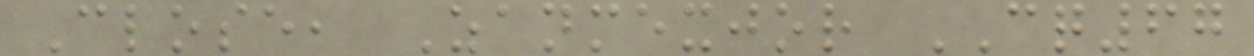Close, Zanmexjor CQ67
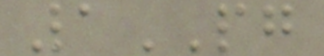1PG
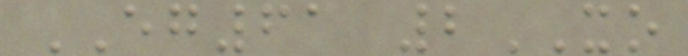EG61 2XO
